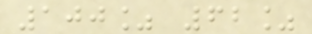100% 62%
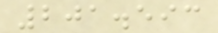201.593
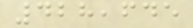428,645
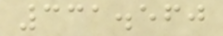331.560
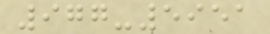977-5951
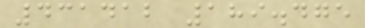431412 189.475
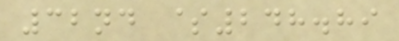32nd $248.89
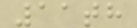11th
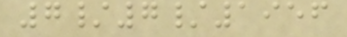7/7/1956
